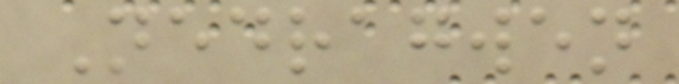Nedragwen
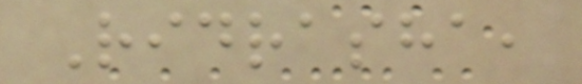Ridrasha,
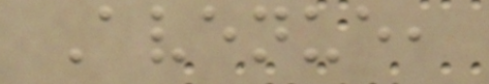Avenue,
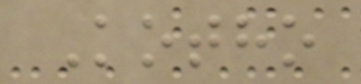Kotho
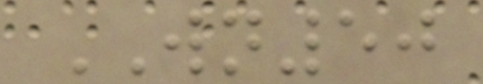WN50
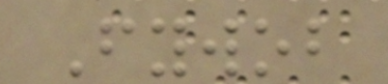Fywob
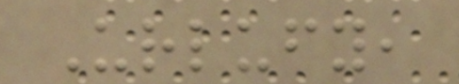Urlufy,
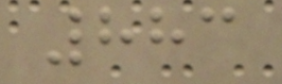883
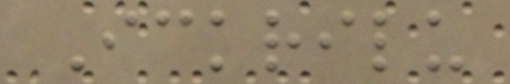Ickrilu
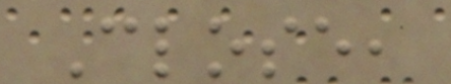Close,
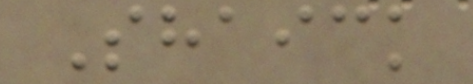Shaick
